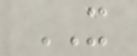IT
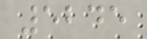5245
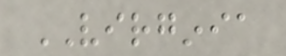VIRGINIA
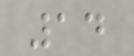14
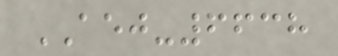AEJ-6638
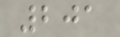201
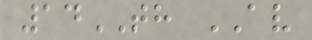14TH AV
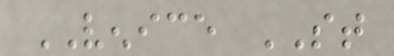VENICE ST
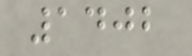1402
